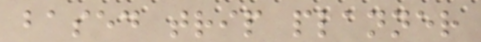based trip planner
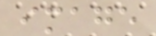image
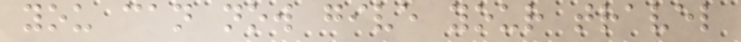you can now give your travel
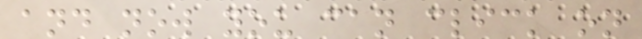and now you can click on
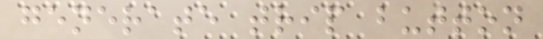generate trip button
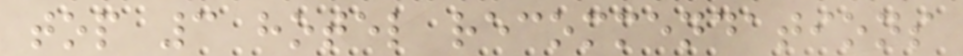top 3 hotel recommendations
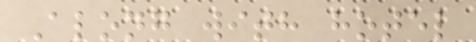Along with hotel
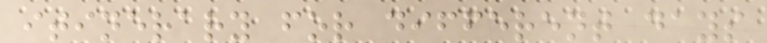itinerary for different days
